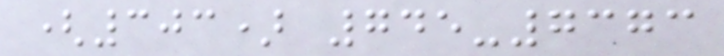(303) 745-7373
